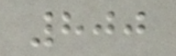800
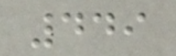449
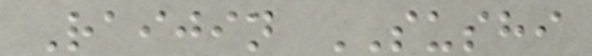Raijin SUSHI
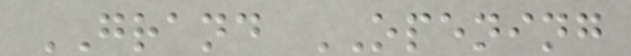GRAND OPENING
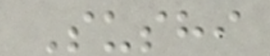Sushi
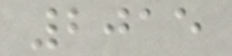2015
